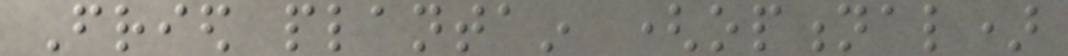Fried plantain (optional)
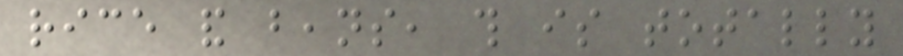rice and beans, this is totally
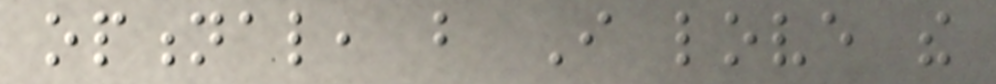optional, but I love the
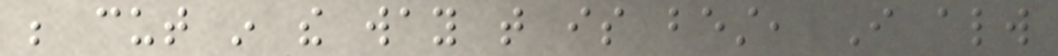be cut in the way that is best, I always
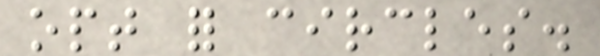opt for circles.
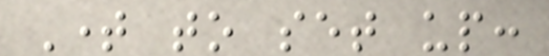Time to set up:
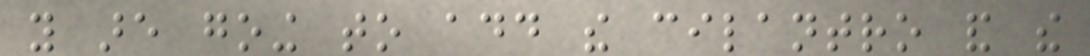you are going to add the cilantro and the
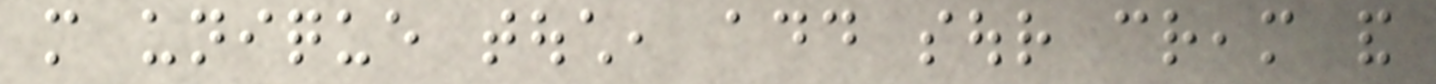more unique touch, add sour cream and
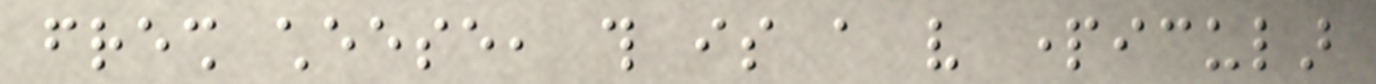fresh cheese, this is a very particular
